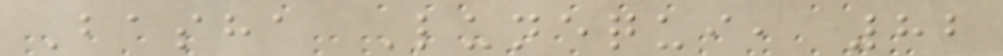Basha Lunequi, 82
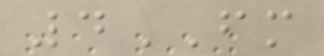4FM
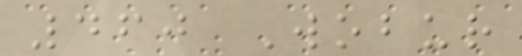460 Wobur
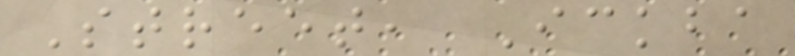Street, Ickba
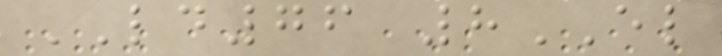LD76 8EL
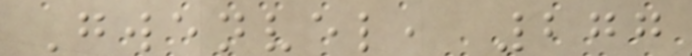Gwenvel, 277
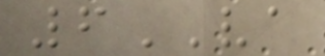6VA
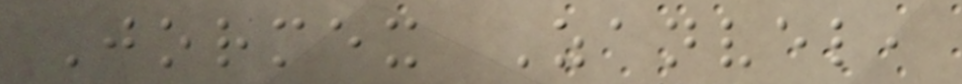Jormex Zanvel,
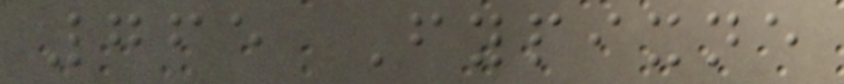765 Fypixne
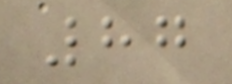87
